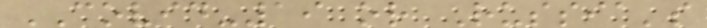COVID-19 or Russia's
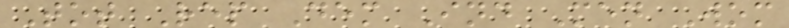Tot Rep Dem Ind Men Wom
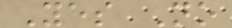Yes No
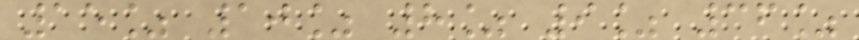15% 10% 8% 9% 36%
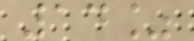14%
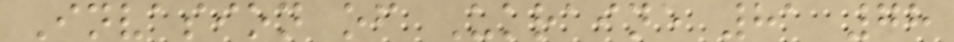Invasion of Ukraine 81 78
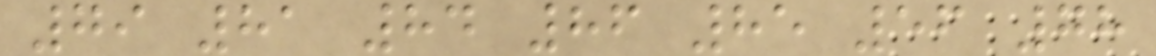79 81 84 86 85 56 78
